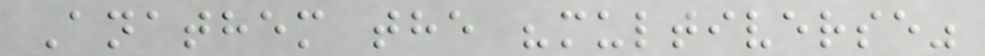Anathem the "multiverse"
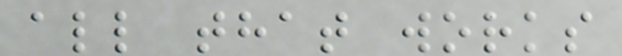all that works
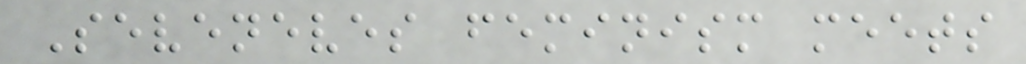Seveneves feminism meets
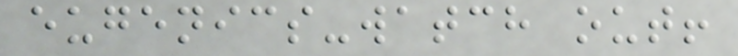eugenics-watch out!
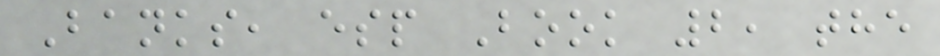Banks, esp Book 2, the
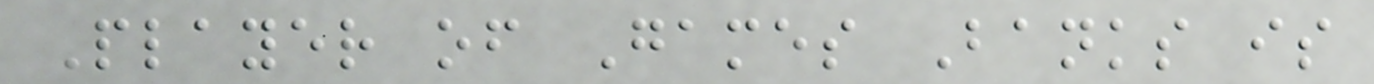Player of Games Banks is
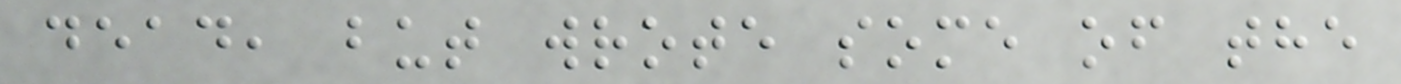dead, but wrote some of the
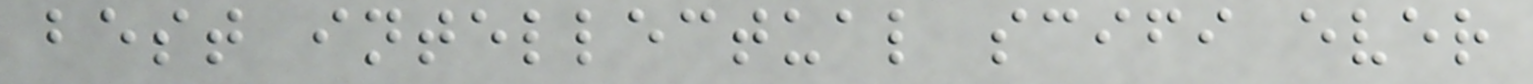best intellectual scifi ever
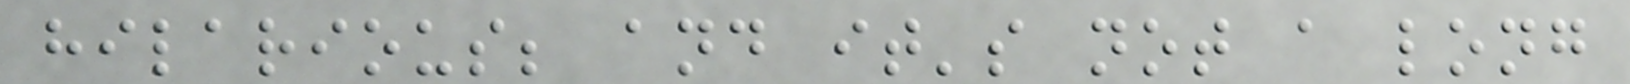hilarious; and it's not a long
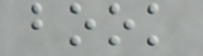book
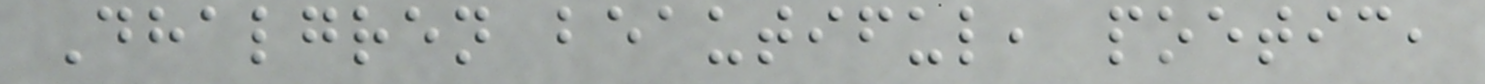Dhalgren beautiful, poetic,
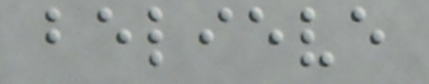believe
